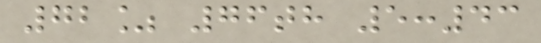72% 76th 5:43
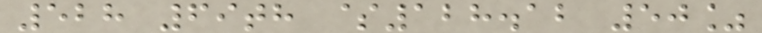528 69th $128.12 50%
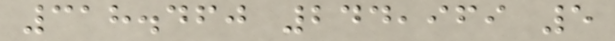318.460 244,969 5
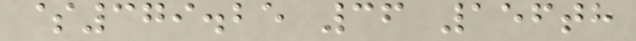$379.25 36 156th
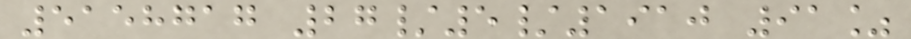5158717 27/5/1910 91%
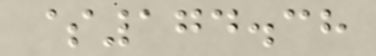$174.38
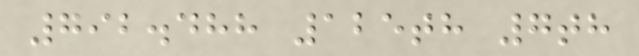792.488 125th 7th
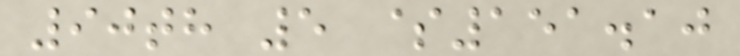90th 5 $151.10
